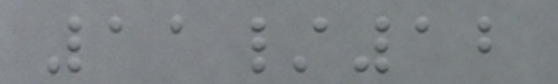11/12
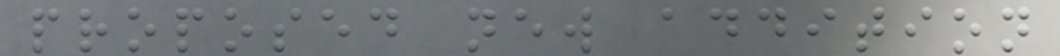proposed new addition
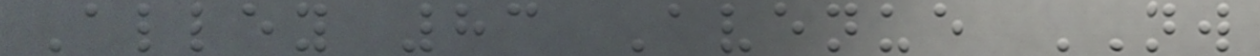Alley 83 Avenue NW
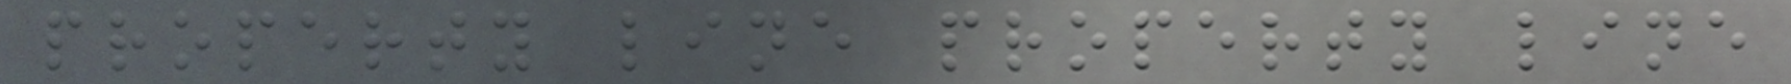property line property line
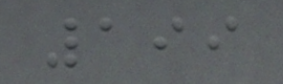199
